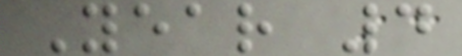Year 4
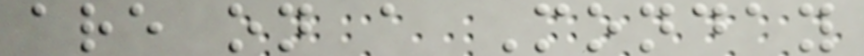are on a Monday
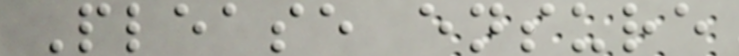Please ensure
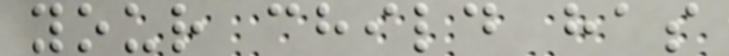your child has
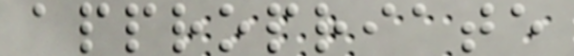appropriate
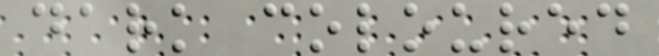dark coloured
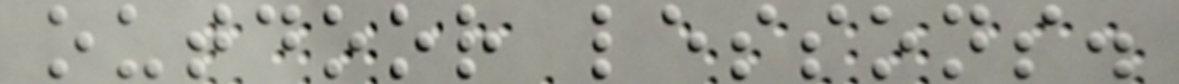outdoor lessons.
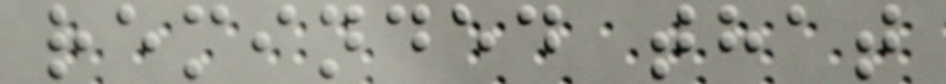reminded that
